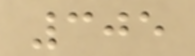305
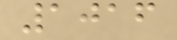1016
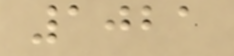1021
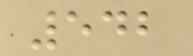542
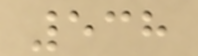538
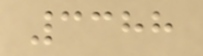3388
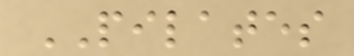PILATES
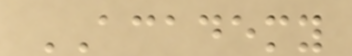ACADEMY
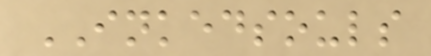INKEDSOULS
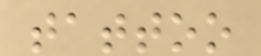tattoo
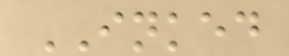INKED
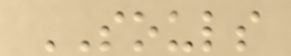SOULS
